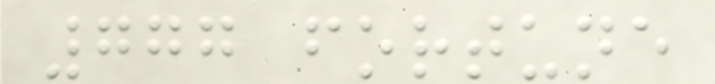777 fortune
